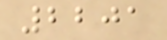2201
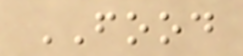FOOD
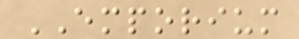EMPORIUM
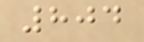804
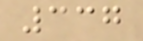337
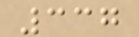337
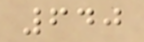640
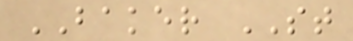BAKER ST
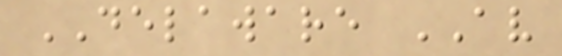DELAWARE AV
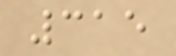315
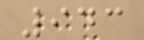943
